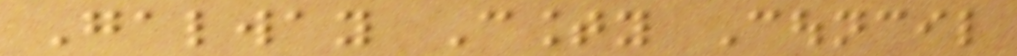Galway County Council
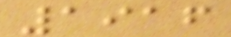1916
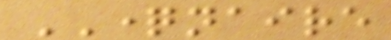QUESTIONNAIRE
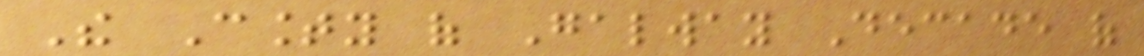The County of Galway Decade of
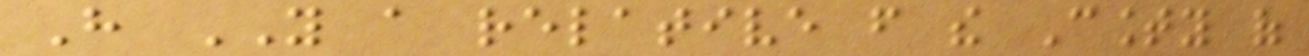Have YOU a relative from the County of
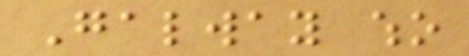Galway who
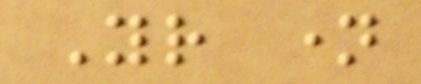Your name
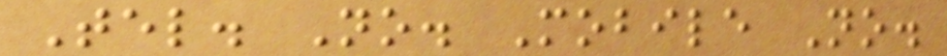Tel. No. Mobile No.
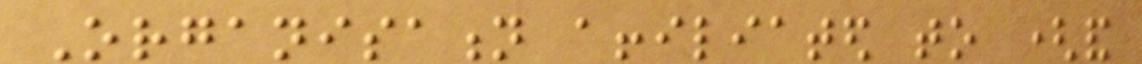Organisation affiliated to (and
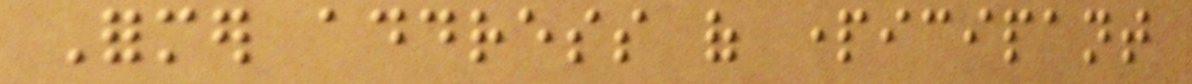Former address of participant
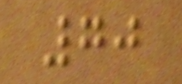70
